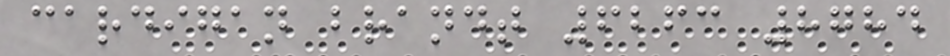cardigan brandt 6263 8784
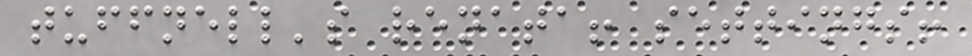tuffnell's renata! settings!
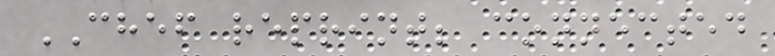CHEF reprint; connected
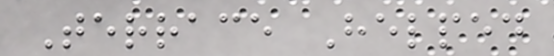Terrace Helped
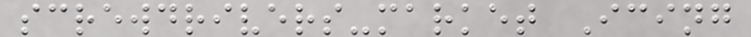screwdrivers-market Icing
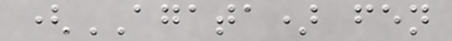(AGATA) fen
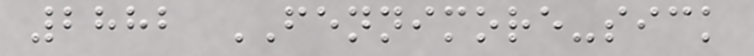2882 FENNIMORE-sick
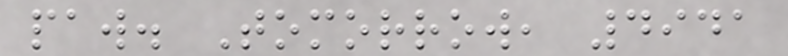paw. Tomorrow, 4941
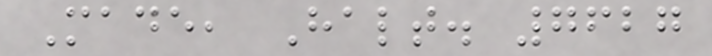Made, Halt. 7627
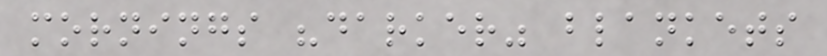mornings "darker" blankets
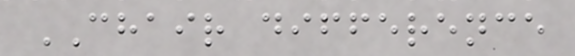CHAIR difference
